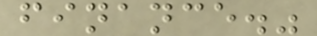finance."
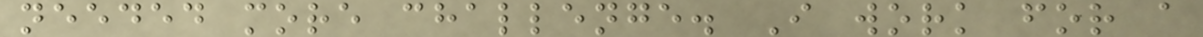needed more challenge. I work for a
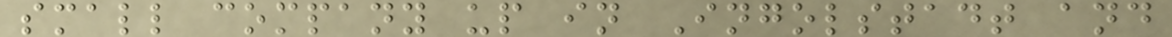small company up in Ingolstadt and
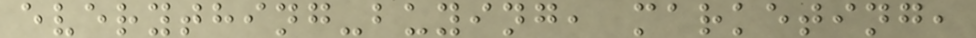everything-buying, marketing,
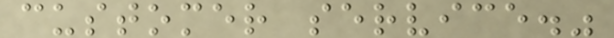customer service."
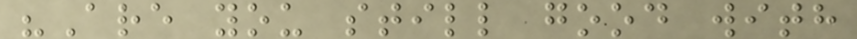"Are you still good with
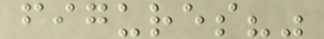figures?"
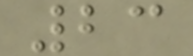23
